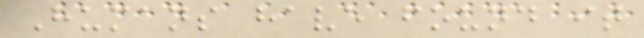Humans have found it
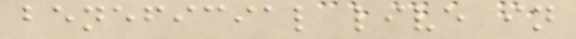beneficial live in
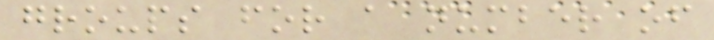groups for a number of
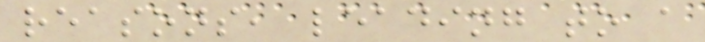reasons, leading to a
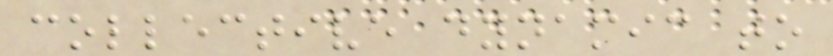collective dynamic to
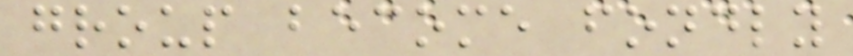group become fondly
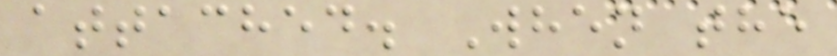attached. When the
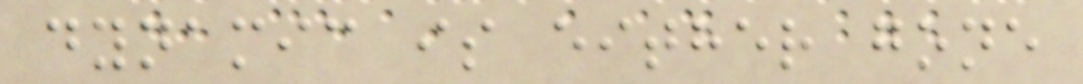dynamic is either gone
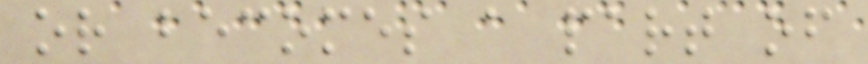or becomes a part of
